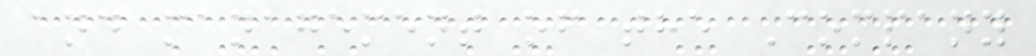and management of the Company
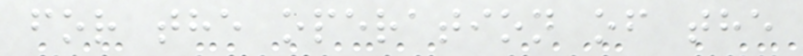for the operation of the
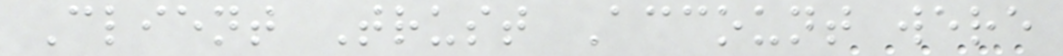Client Trust Account were
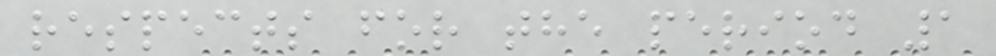respects for the period 1
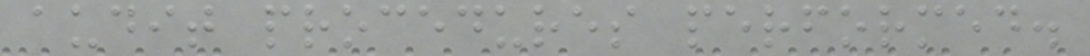audit procedures performed.
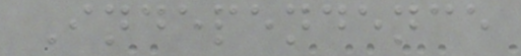Independence
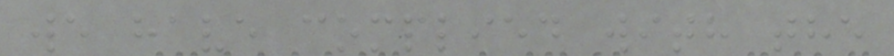we have complied with the
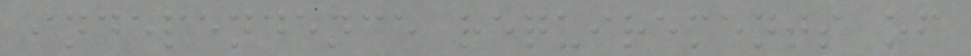independence requirements of
